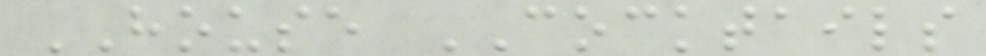HOUSE COCKTAILS
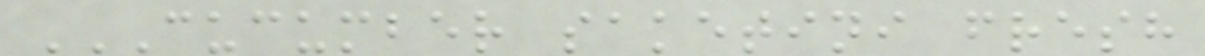CUCUMBER SAKETINI FRESH
